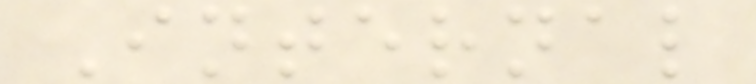Internal
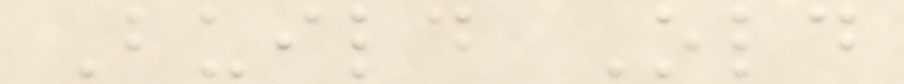Build Old
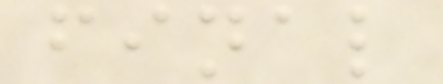final
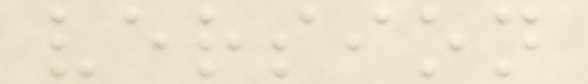version
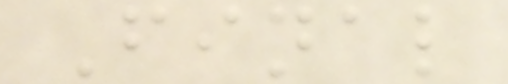Final
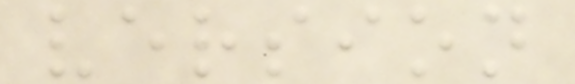version
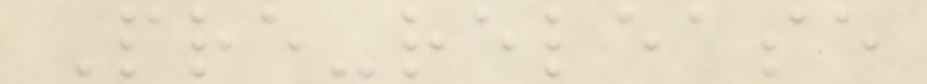Pre-release
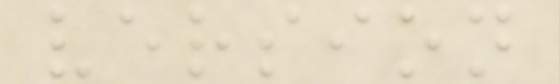version
